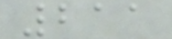211
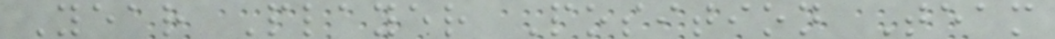Year Player Position Team
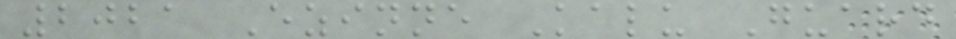2021 Ezinne Kalu Guard
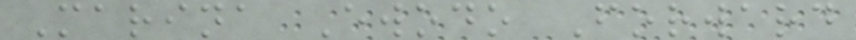Marina Ewodo Forward
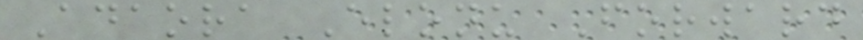Adaora Elonu Forward
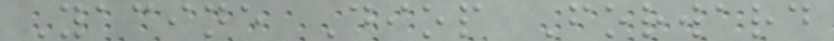Yacine Diop Forward
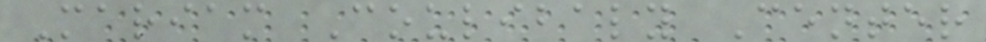Mariam Coulibaly Center
